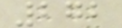272
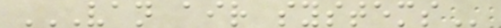VAN AIR SYSTEMS
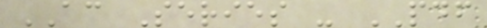AC Series - PDF
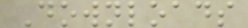Downloads
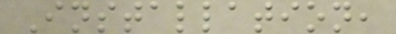Installation,
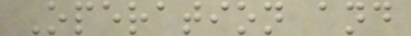Operation and
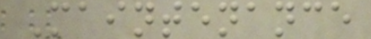Maintenance
